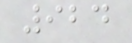924
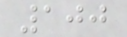100
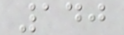140
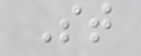St
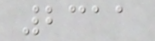2311
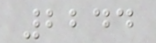2244
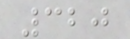320
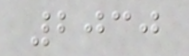2030
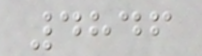4846
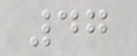47
